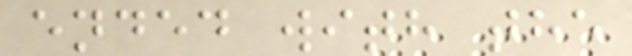ended with the
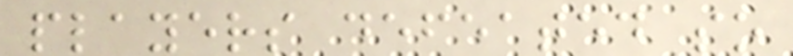players defeated so
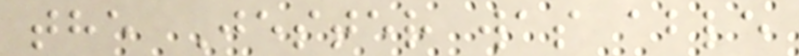the Jester was able
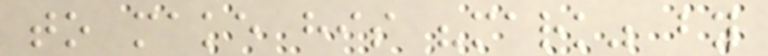to make his "mark" by
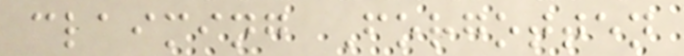claiming Forgotten
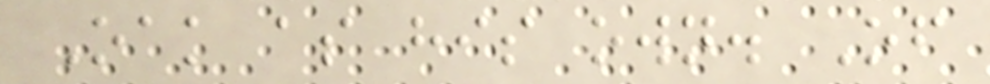Oak as his own. Of
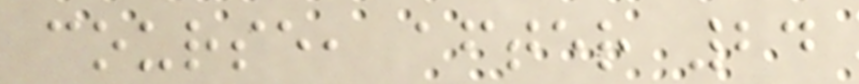course, after 24
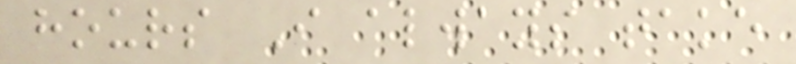hours I always take
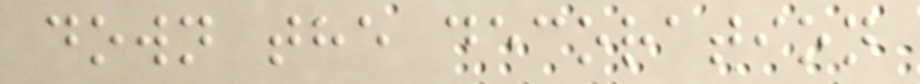down the decoration
